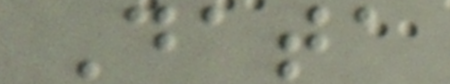Data
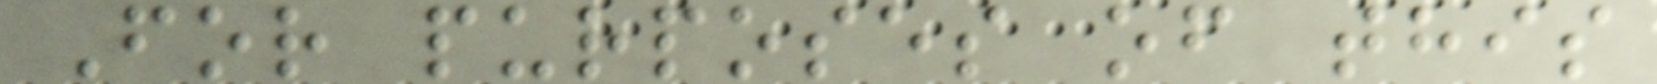For purposes of this
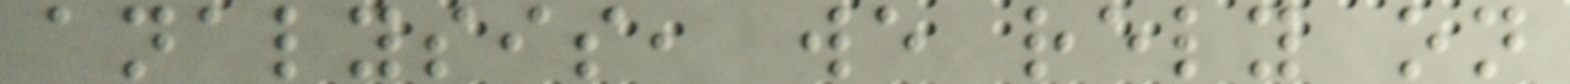analysis, we rely on
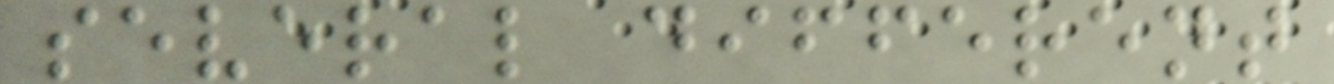several different
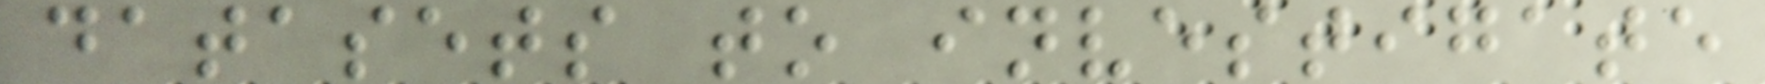datasets to investigate
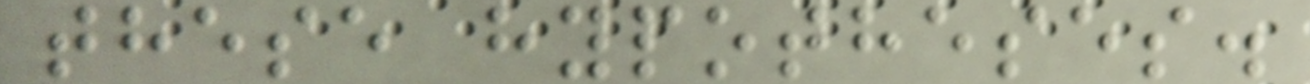these hypotheses.
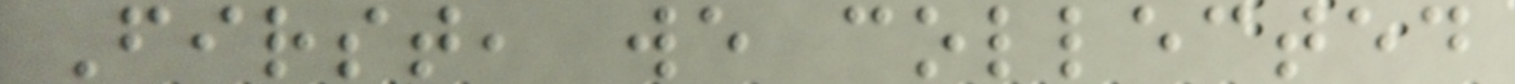First, we collected
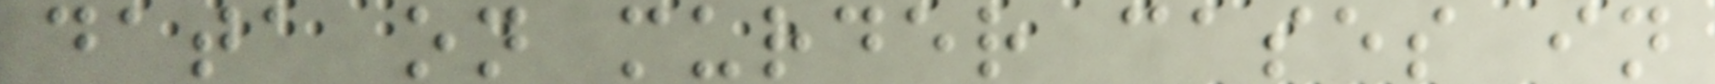data on murder cases in
